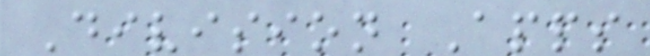Division Apps
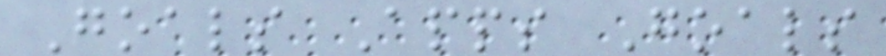Goals Apps Goals
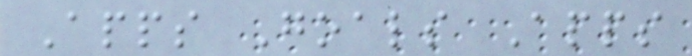Apps Goals Apps
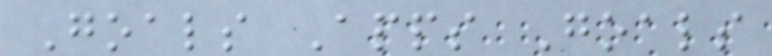Goals Apps Goals
